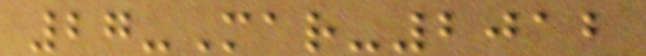27-Mar-2012
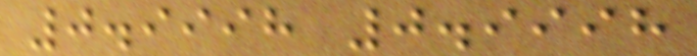0.9998 0.9998
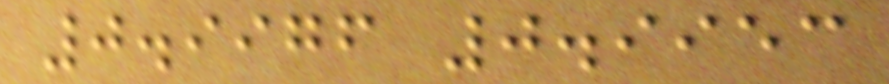0.9976 0.9953
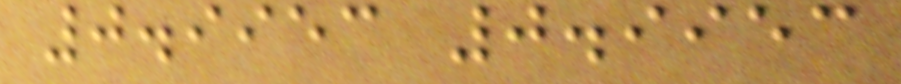0.9953 0.9953
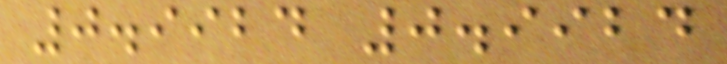0.9924 0.9924
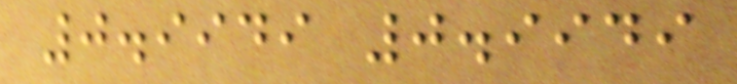0.9949 0.9949
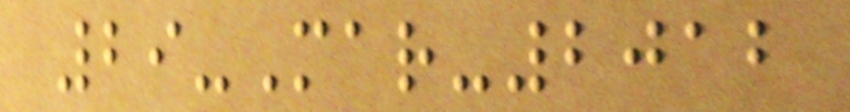29-Mar-2012
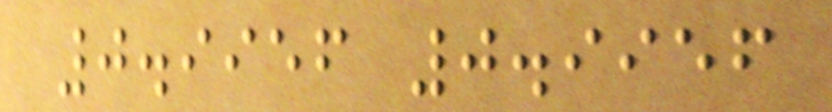0.9956 0.9956
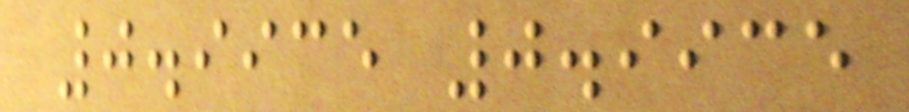0.9935 0.9935
